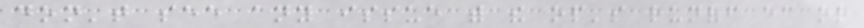don't see any issue with the op's runoff ec or
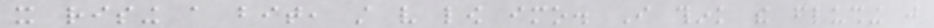it rising a bit, still very low imo. I think the flushing just
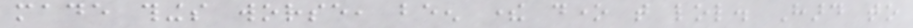made things worse, been there done that lol. Hard to
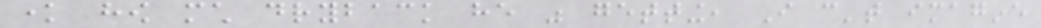know how much dryback he was getting, I can't imagine
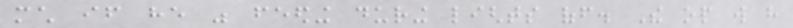much if he was feeding during lights off. The op will have
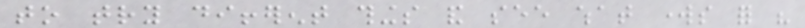to try different things and see what works for his
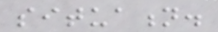situation.
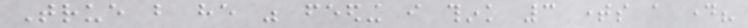True but he was feeding i think 3 times a day?
